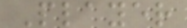Player
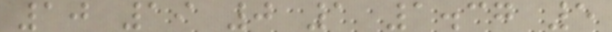10 19 0 1 1.37 5
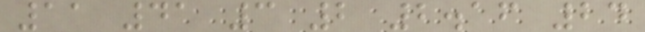11 41 3 2 2.16 24
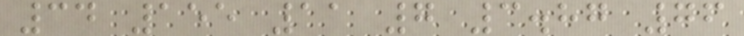34 155 11 7 3.87 76
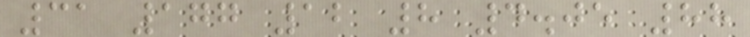31 177 12 8 4.05 88
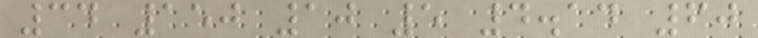34 150 10 5 4.14 60
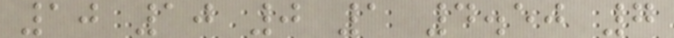10 10 0 1 4.50 7
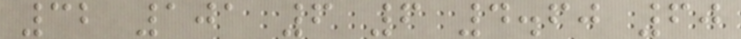32 101 6 6 4.60 60
